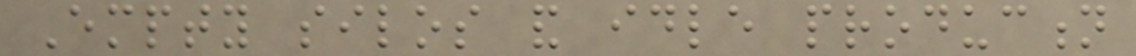Empty silos and idle production
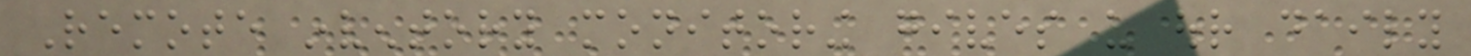Remote inventory monitoring gives us our daily
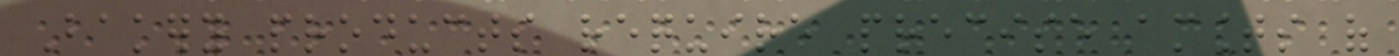Bakery products require precise amounts of
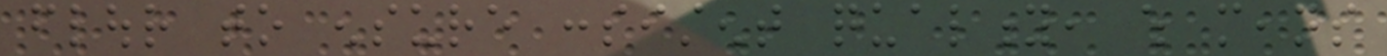flour to ensure consistent quality, which means
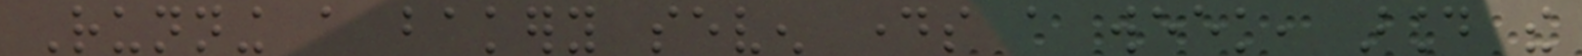Running a bakery seven days a week, around the
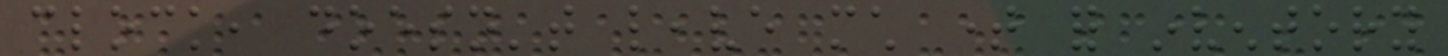clock, doesn't leave much time for inventory
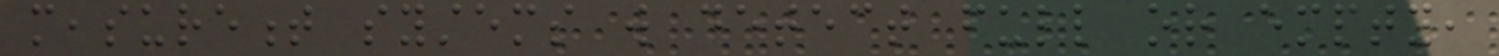measurement systems will detect full or empty,
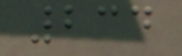234
